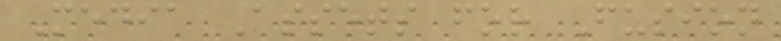Media Assets for Fusion
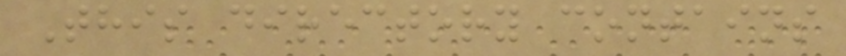This directory contains
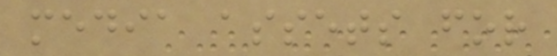media assets for
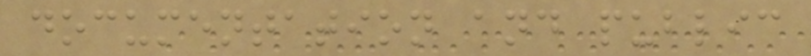documentation and public
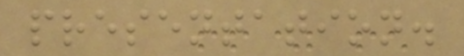presentation.
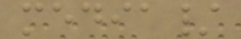media/
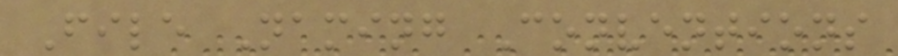File Naming Conventions
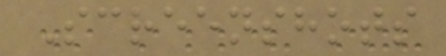Screenshots
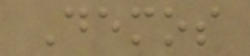Demos
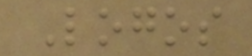Logos
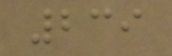239
